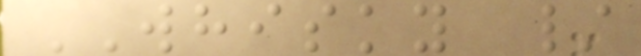WHISKY /
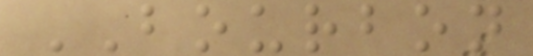BOURBON
